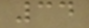34
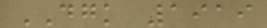DGK 1919
